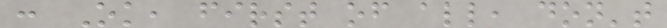: Ok, first of all, don't
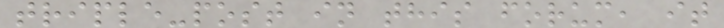triple-post in this forum, it
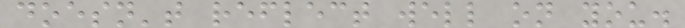doesn't reflect well on you.
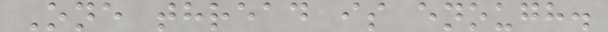One thread is enough.
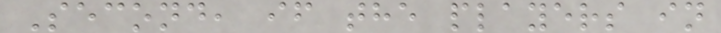Second, if the players in
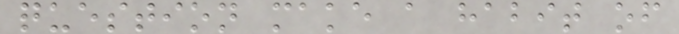question make a habit of
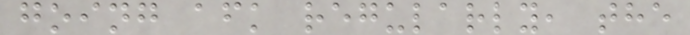going afk regularly, the
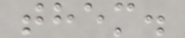them.
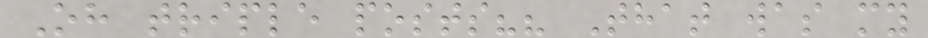Oh triple posts?? That was my
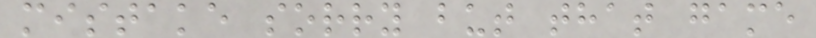mistake sorry but that game
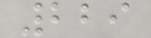229
